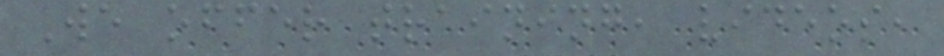We offer training, videos,
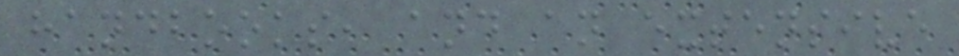handbooks, and an extensive
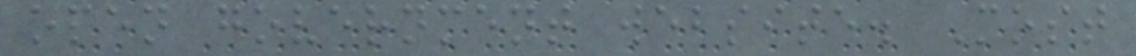open government website. Most
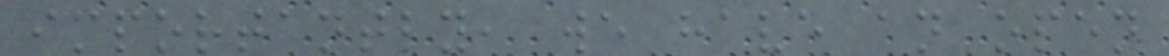importantly, we have an open
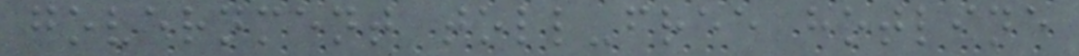government toll-free hotline
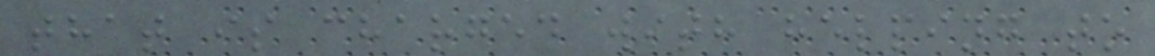that is charged with helping to
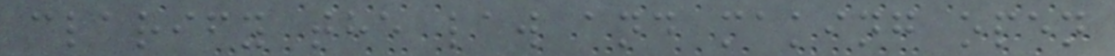clarify the law and making open
